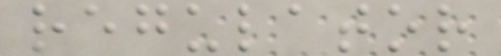regulator
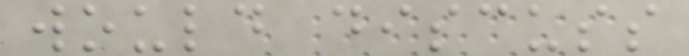would discuss
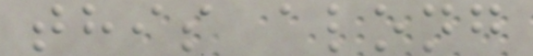this along
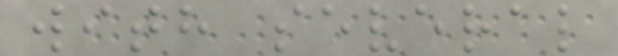with several
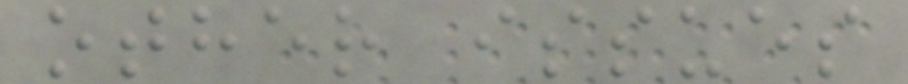other issues
